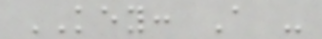KEY: A -
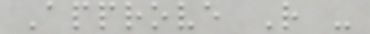Approve R -
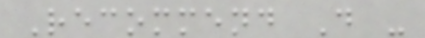Recommend D -
